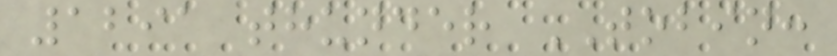1291 thunder TOBIN:
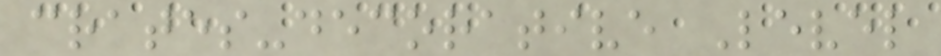crates-decorative Level
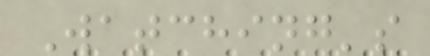Watching's
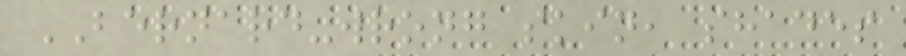BERNARD-wrong skin, shades
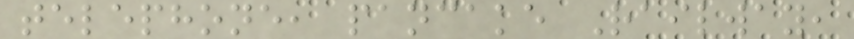telephone, pancake Railway,
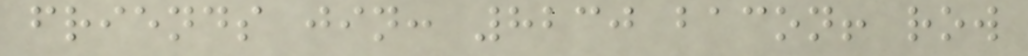friends jin: 8230 bacon! row
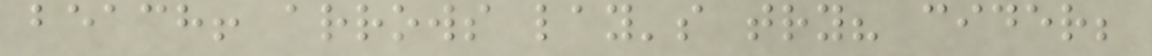beach! arrows lay's try? cider;
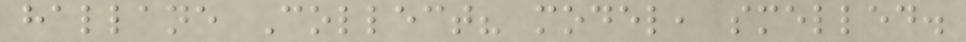hallane Collect? model, smelled.
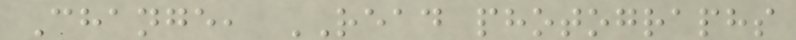Change, READ photographs
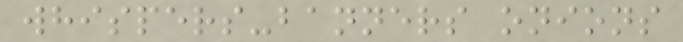whispers-banners onions
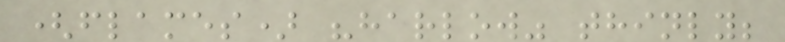(flames) "harlow" thinly;
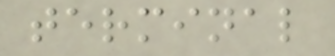terminal
